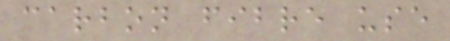carbon fibre use
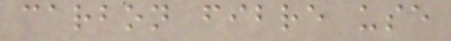carbon fibre use
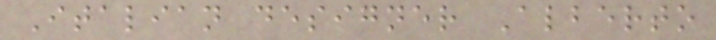Italian designer Alberto
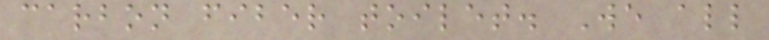carbon fiber toilet. We all
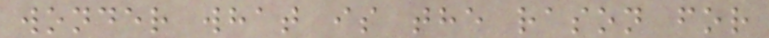wonder what is the rason for
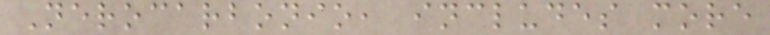Nerocarbonio, includes more
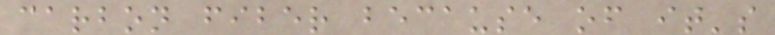carbon fiber because of it's
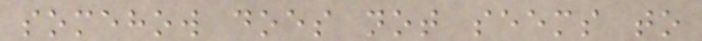somehow does not seems to
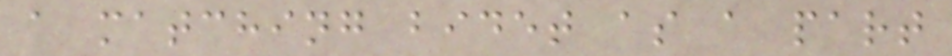a matching bidet as a part
